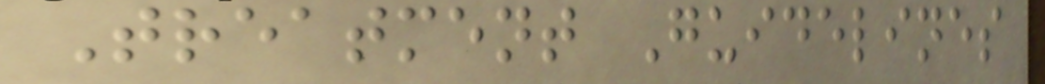Treatment Guidelines
